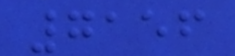7156
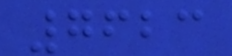7623
